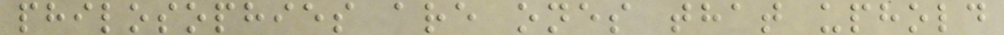philosophies are ones that uphold
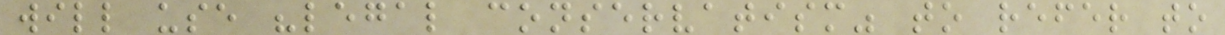will use "legal conservatism" to refer to
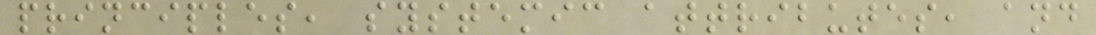principles, systemic attributes, and
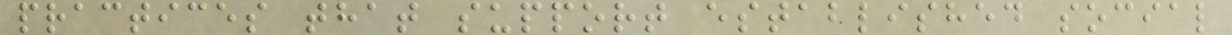practices that support established social
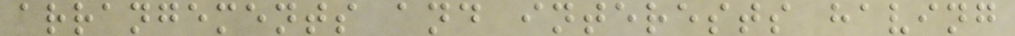arrangements and interests having
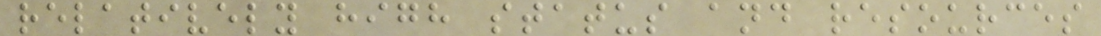relatively high status and resources
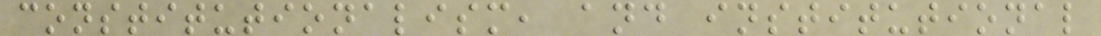constitutionalism, and institutional
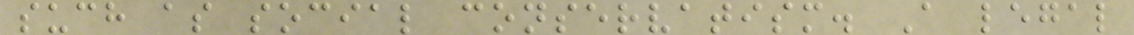such as social conservatism. A legal
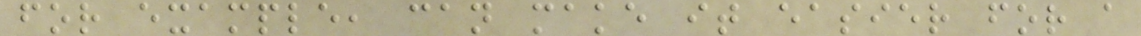for example, can make it easier for a
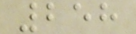258
